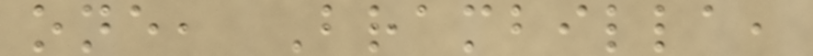one, Brambilla,
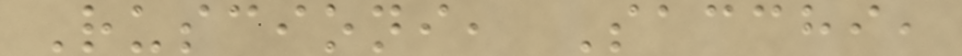Ruscioni, Sacchi,
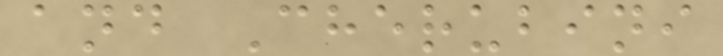and Cherubini
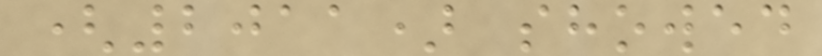(2011) showed
